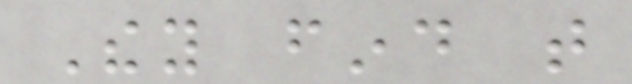They find that
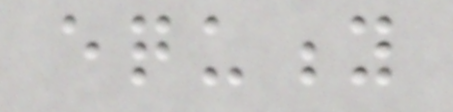equity
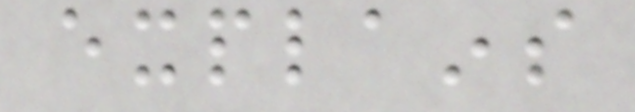explains
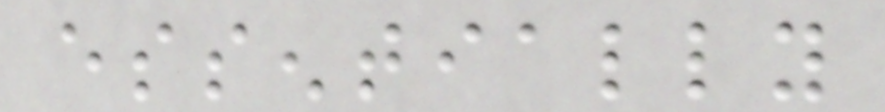essentially
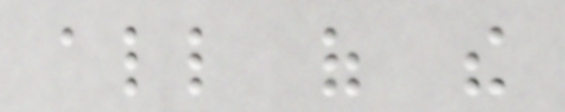all of the
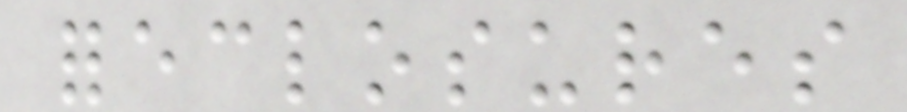foreclosures
